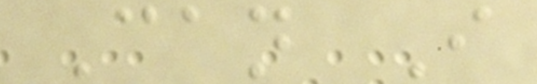Can I
